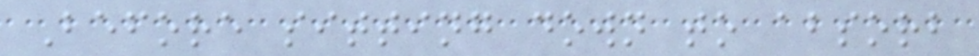Before sitting down to absorb
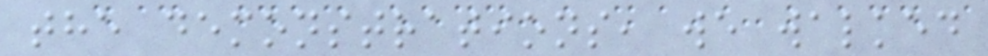the demonstrations, we walked
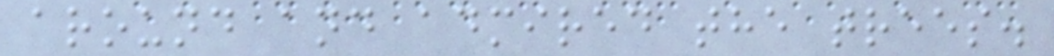around and admired the trees.
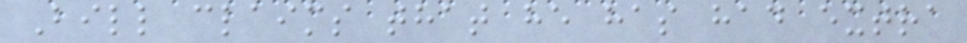Bill claims that he has had extra
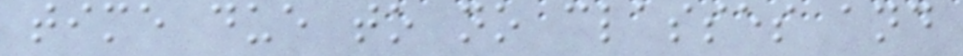time due to no classes and
